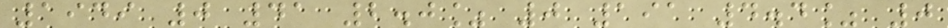1949 0 41 2.0% 0 191 4.4% 0
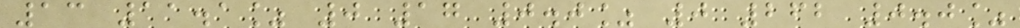13 11.1% 0 17 0.0% 0 262 0.0%
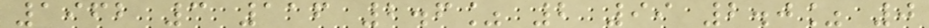1962 3 116 2.6% 2 99 2.0% 0
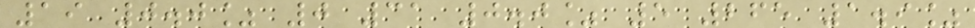19 0.0% 0 31 0.0% 5 265 1.9%
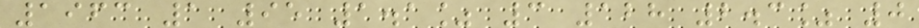1963 1 95 1.1% 3 128 2.3% 0
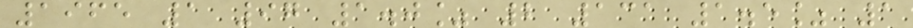1965 1 97 1.0% 2 131 1.5% 1
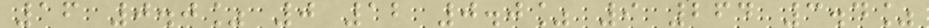16 0.0% 0 12 0.0% 9 264 3.4%
